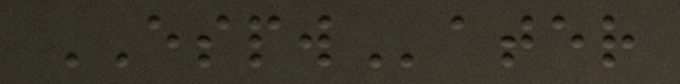ESPWater
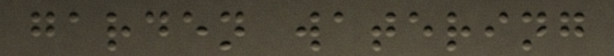garden watering
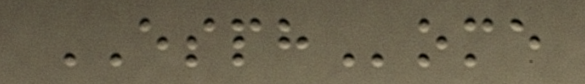ESPHome
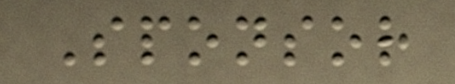Sponsor
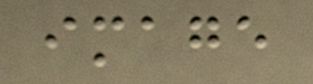image
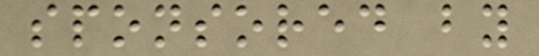sponsored by
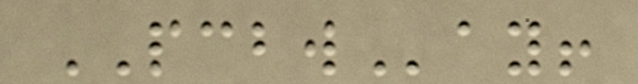PCBWay!
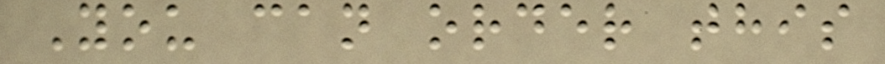You can order this
